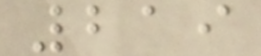219
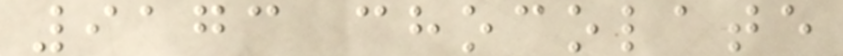9173 chocolate
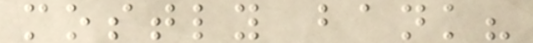mostly bank?
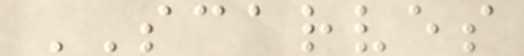SCARVES
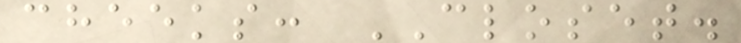cheeks: CLOSET.
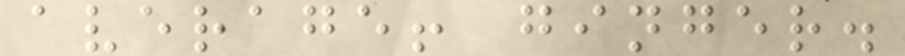average! ginger.
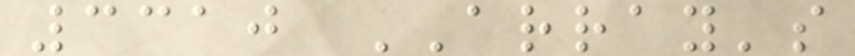3310 ARRAY's
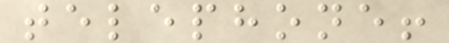telephone!
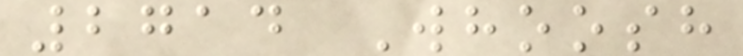2714 Whoosh
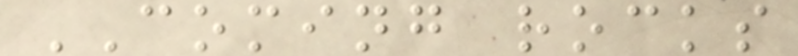COMING rocks
